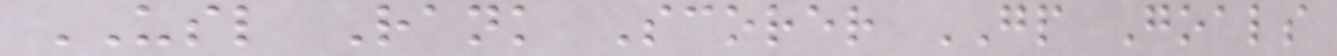USL Rank Scorer GP Goals
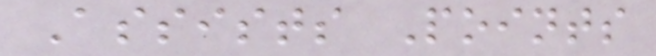Assists Points
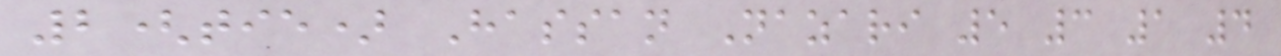2(tie) Hassan Nazari 5 3 1 4
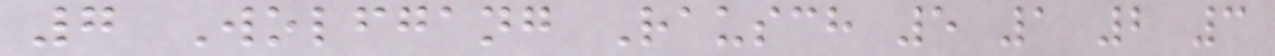7 Wolfgang Rausch 5 1 2 3
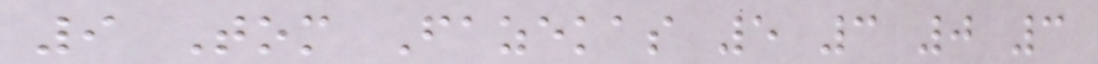9 Tom Fazekas 5 3 0 3
